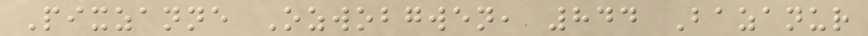Pixzanne Ozwobgwen, 844 Bazanur
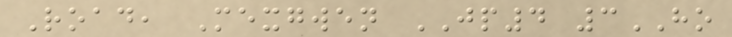Road, Mexgwen JP4 3HO
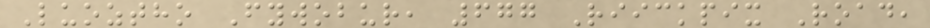Luoztho Fywobur, 677 Riickpix Road,
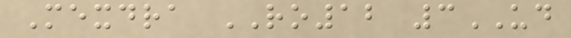Mexdra RO12 3UD
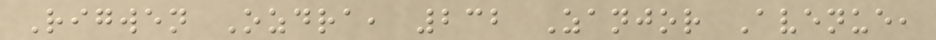Rigwen Ozdra, 232 Zanjor Avenue,
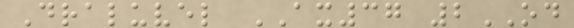Draluvel AX37 2OD
